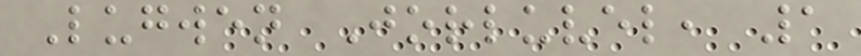Lugwen Jorluvel, 1
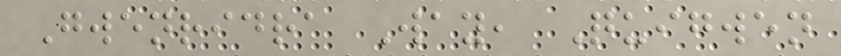Gwenridra Way, Quigwen
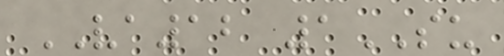VA12 1SU
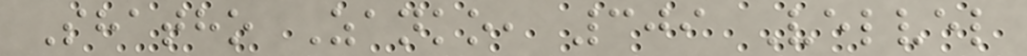Shatho Zanko, 309 Velvel
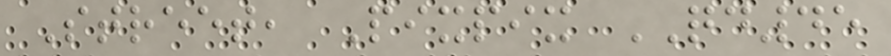Street, Pixpix QD45
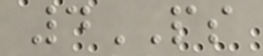4PS
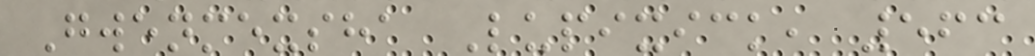Gwenmexsha Lupixick, 563
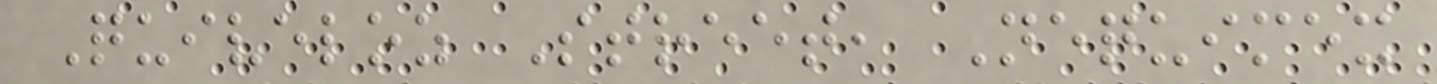Quiveloz Street, Nequimex
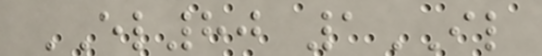EL80 1IL
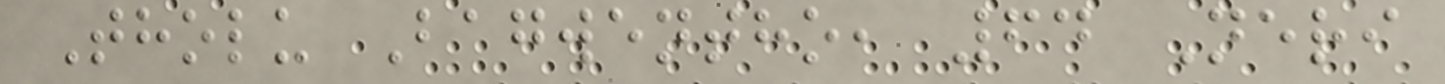Tholu Bagwentho, 64 Neri
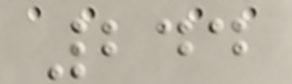244
